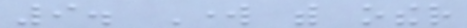9. Work with other
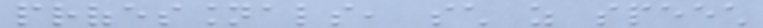professionals, such as speech
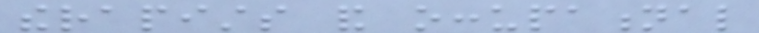therapists and occupational
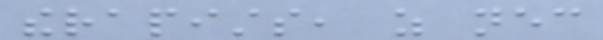therapists, as necessary
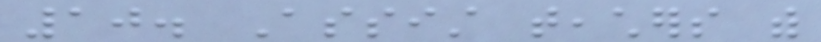10. Assist teachers with
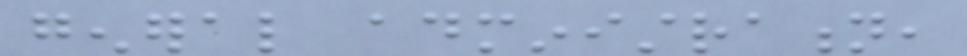general administration,
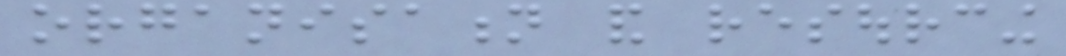organisation and resourcing
